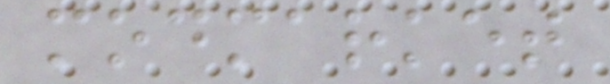modmarket
